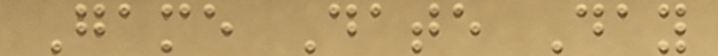Game Date Day
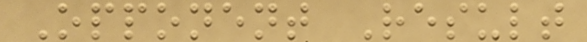Opponent Result
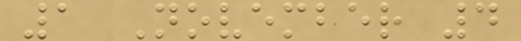1 November 4
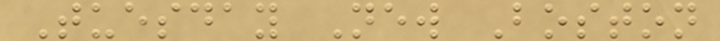Tuesday New Boston
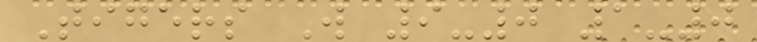Tigers W 9-0 1-0
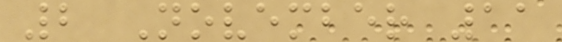2 November 11
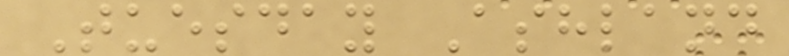Tuesday Ashland
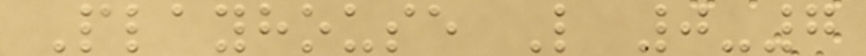Playhouse L 0-7
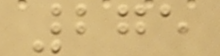275
